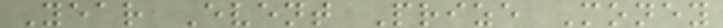Year Event Prize Money
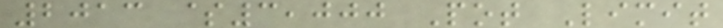2013 $3,000 Pot Limit
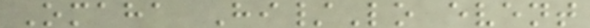Omaha Hi/Lo event
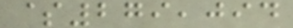$279,094
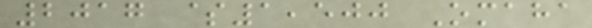2017 $1,500 Omaha
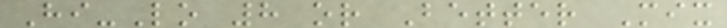Hi-Lo 8 or Better Mix
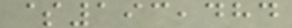$193,484
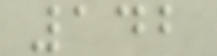142
